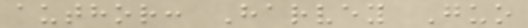author: Harvey Guo
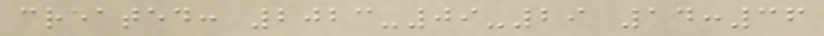created: 2023-09-29 14:36
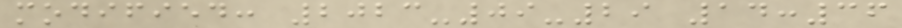modified: 2023-09-29 14:36
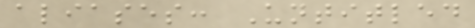aliases: Untitled
